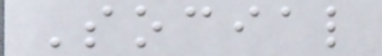Social
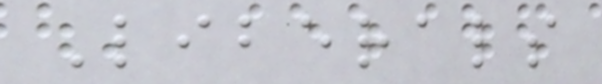Liberals
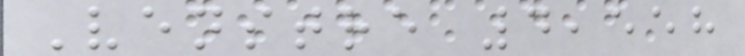Venstre 4,558
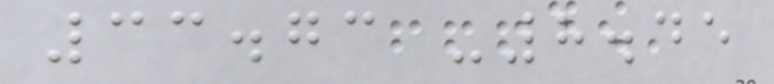33.73 -8.45
